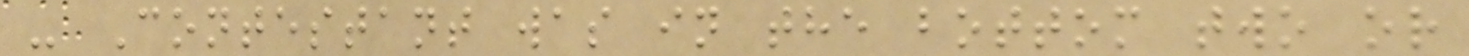- Contestant was in the bottom two or
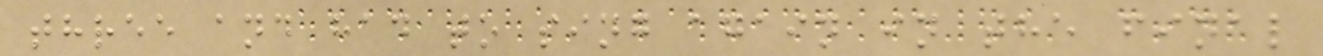three and had to sing again in the final
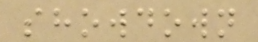showdown
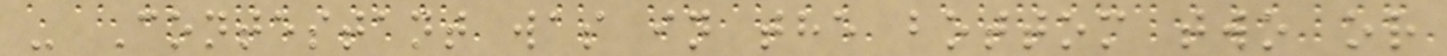- Contestant was in the bottom two or
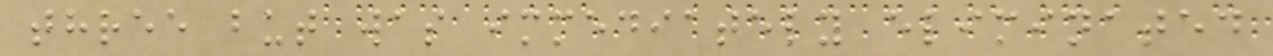three but was immediately eliminated
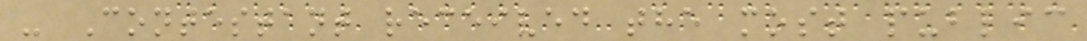- Contestant received the most public
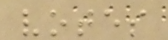votes
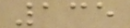135
